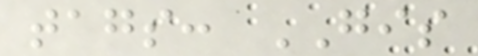tags: GIS
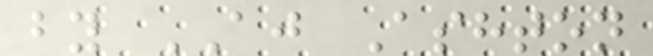by AJ Ashton
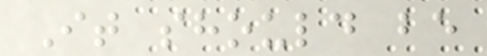It should be
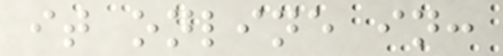it online in:
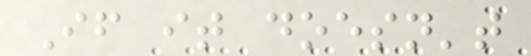If it doesn't
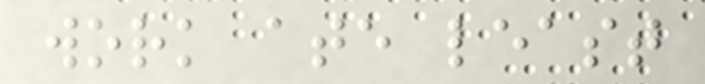work ate least
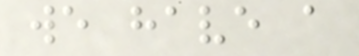we have a
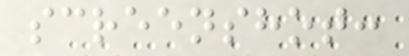screenshot:
